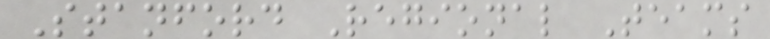Stanford Regional Teams
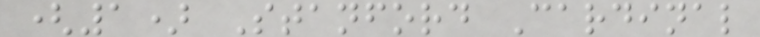(1) Stanford Cardinal
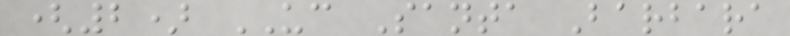(2) UC Santa Barbara
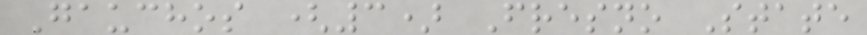Gauchos (3) Fresno State
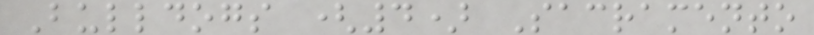Bulldogs (4) Sacramento
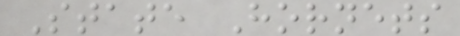State Hornets
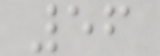56
